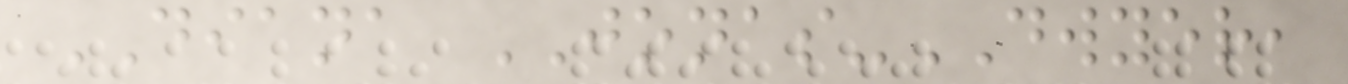DIANA JONAS-DWYER,
